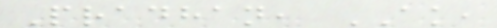Pradhan, AK,
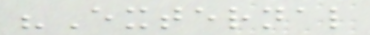"External
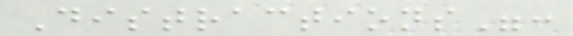Distractions":
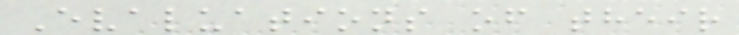Evaluations of their
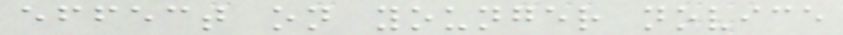effect on younger novice
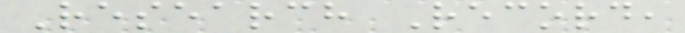Research Record,
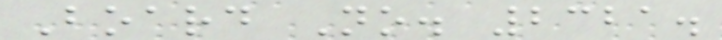Board No. 2321.
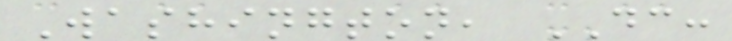Washington, DC:
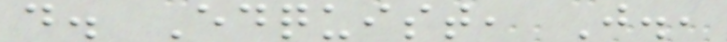d. Edquist, J.,
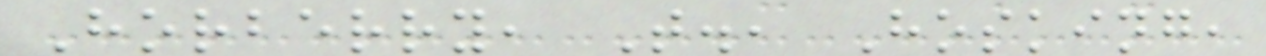Horberry, T., Hosking,
